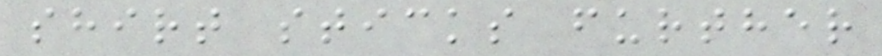shirt sticks further
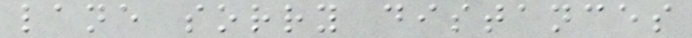lane sorry distances
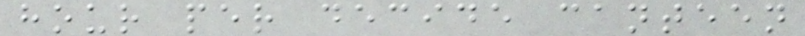hour per decide canteen
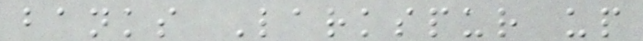banks Larkspur up
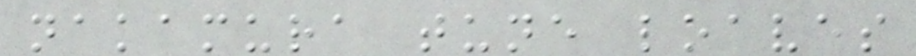nakamura tune loaves
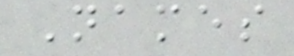Names
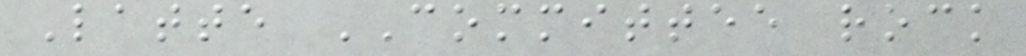Latte COMMITTEE rock
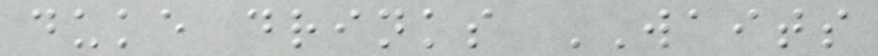duke drinks WAITS
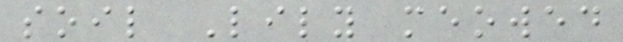soil Lily meowed
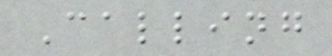Calling
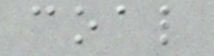coal
